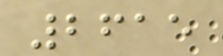2615
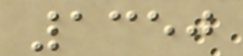1350
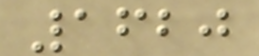1620
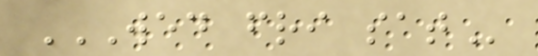WED FRI SAT
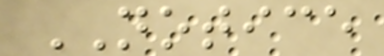NOTICE
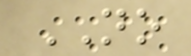NO
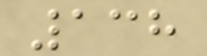138
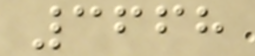3668
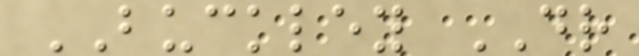BUCKLEY DR
